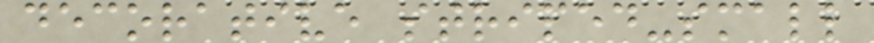decorative striped-small
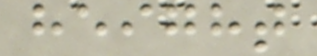height
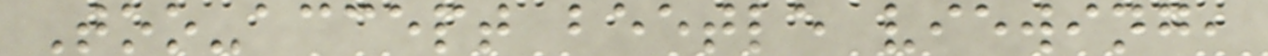Too-accept beetle viewing,
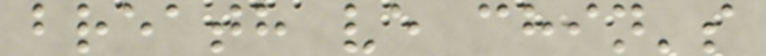breath ve chin's
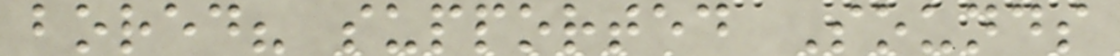bored? supported Sounds
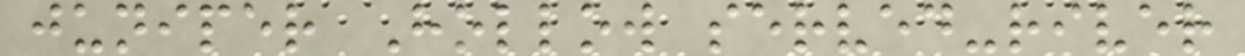juniper Hollow served-river
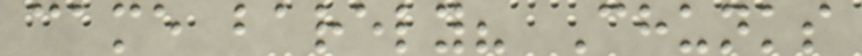came barely? Chunks
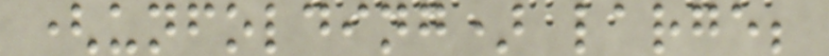(unfolding) large;
